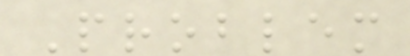Problem
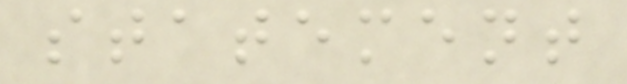statement
